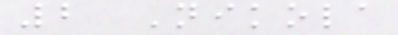2 Nikola
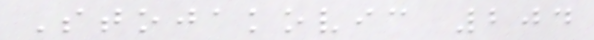Stojakovic 204
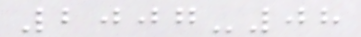2007-08
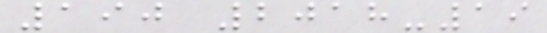190 2018-19
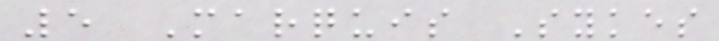5 Marquis Sykes
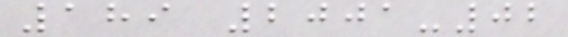189 2001-02
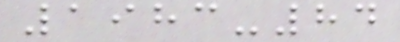1983-84
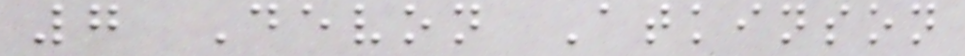7 Devon Atkinson
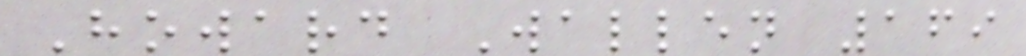Howard Wallen 169
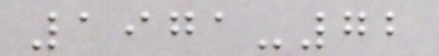1971-72
